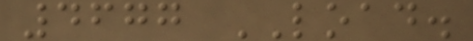4677 LOAD.
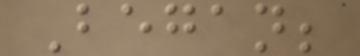Began;
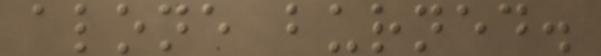alone burned.
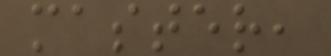master,
